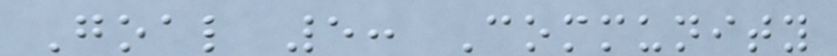Goal 5: Community
